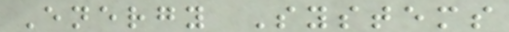Energy Systems
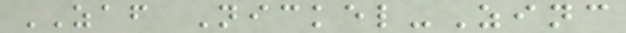ZAF Nickel-Zinc
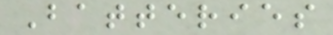Batteries
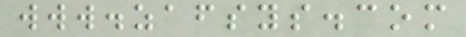www.zafsys.com
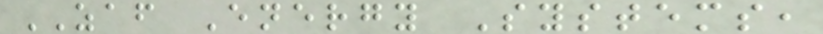ZAF Energy Systems,
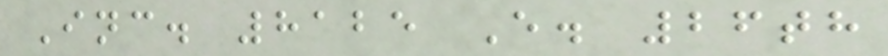Inc. 8125 E. 26th
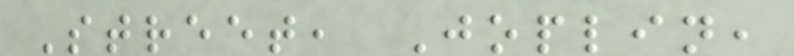Street, Joplin,
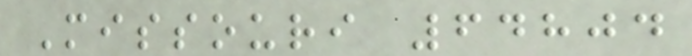Missouri 64804
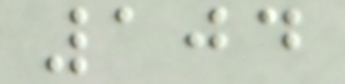104
